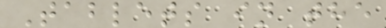Tablets in the
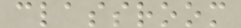classroom
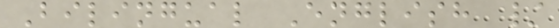Bilingual English /
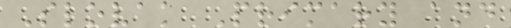Slovak Primary and
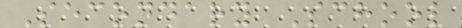Secondary School
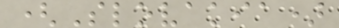(Slovakia)
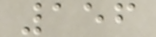156
